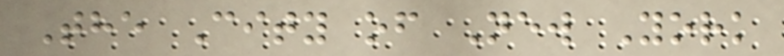The City of New York
